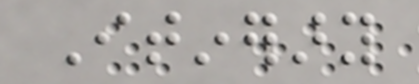Itinerary
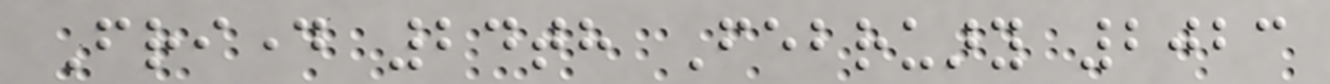Friday 24th February 2023
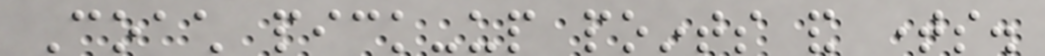Coach pick-up points and times.
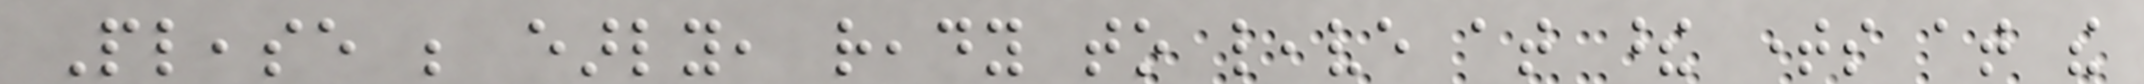Please be early, ready to leave at these times at the
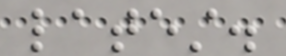latest.
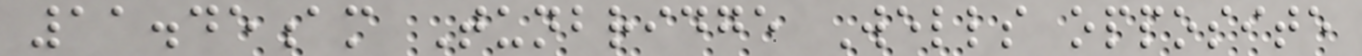11.45am Tunbridge Wells opposite
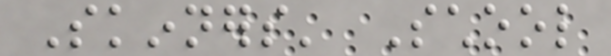Skinners' School
